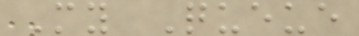My Queue
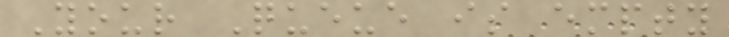Your Queue is empty
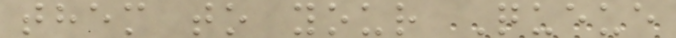them to your Queue
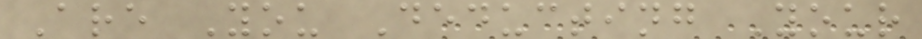Are You Deducting Your
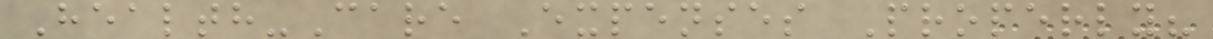Health-Care Expenses Properly?
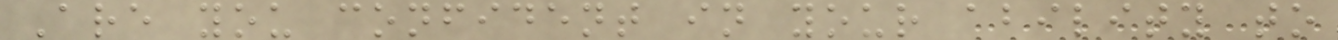Are you confident in your ability to
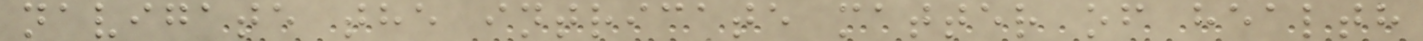navigate the intricate matter of health
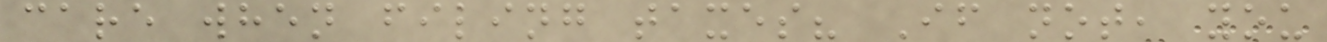care when filing taxes? If not, you
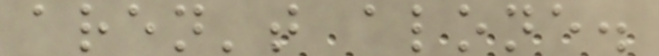aren't alone.
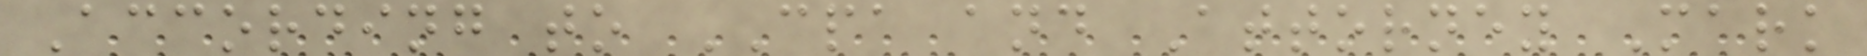According to CPA and Attorney Mark
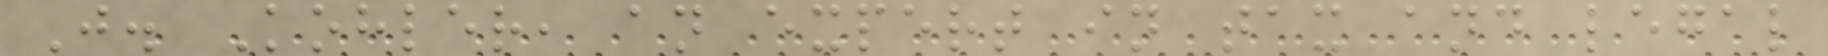J. Kohler, an expert in tax and legal
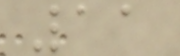11
